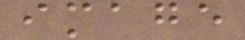image
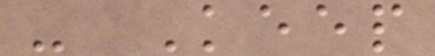- Keep
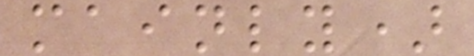mainly)
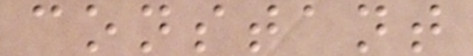constant
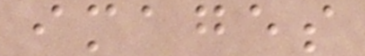images
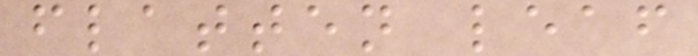flatten leaf
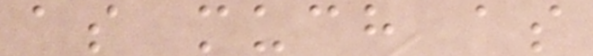as much as
